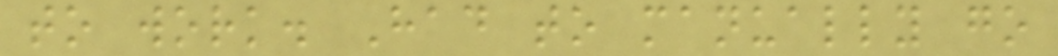to work. Had to manually go
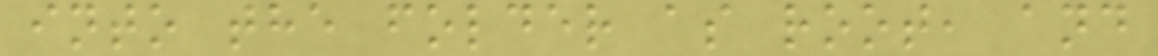into the folder as root, and
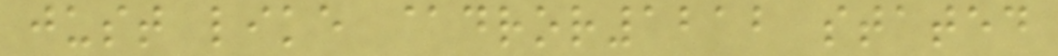just like @dror1212 stated
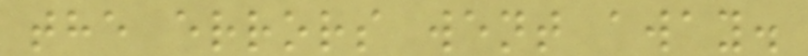the errors went away.
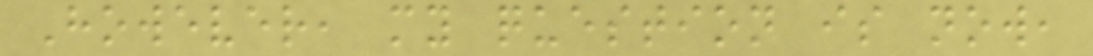However, my question is now,
